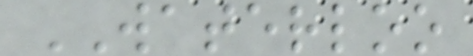WATERLOO
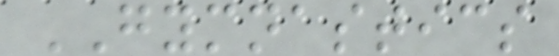GYMNASTICS
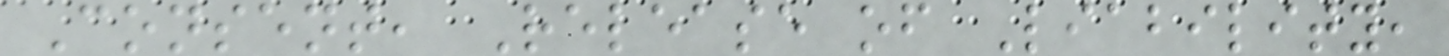Consent, Release of Liability,
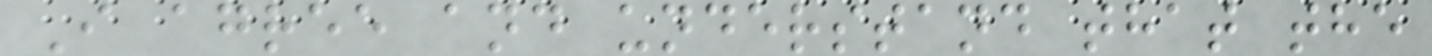I agree and understand that the
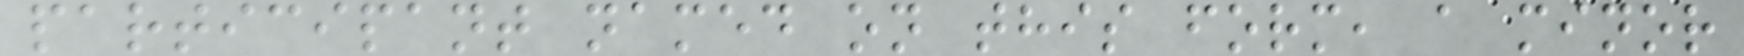participant named on this form, a minor
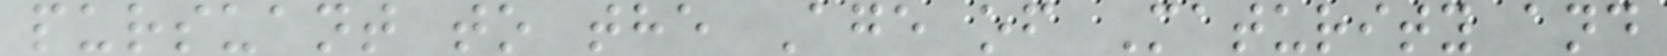pursuant to the Age of Maturity and
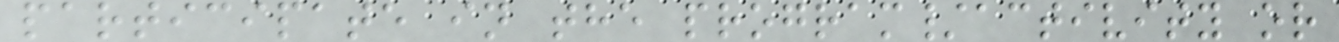participate in the program/activity or
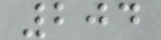204
